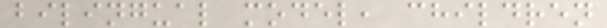bilingual model, children
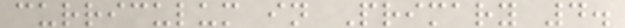curriculum in Primary 4.
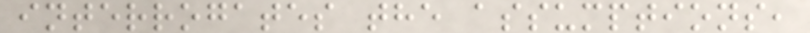interrogates the assumptions,
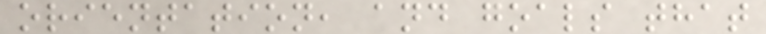orientation, and goals that
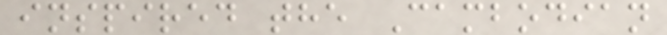inspired the Cambodian
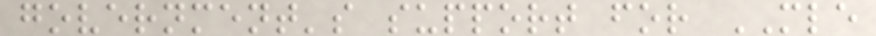government's support for MLE
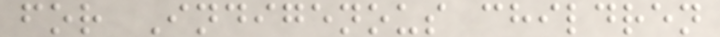for Indigenous children
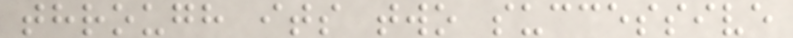through its two successive
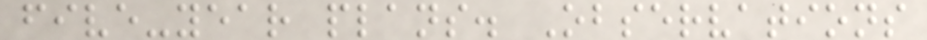five-year plans. Observations
